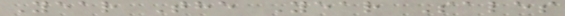Year The Year Sales
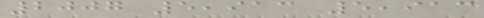2007 5,913 5,913
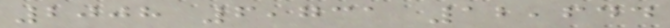2008 6,731 12,644
